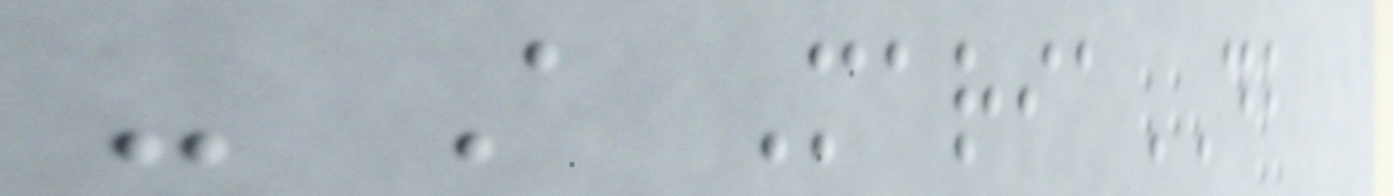- A MariaDB
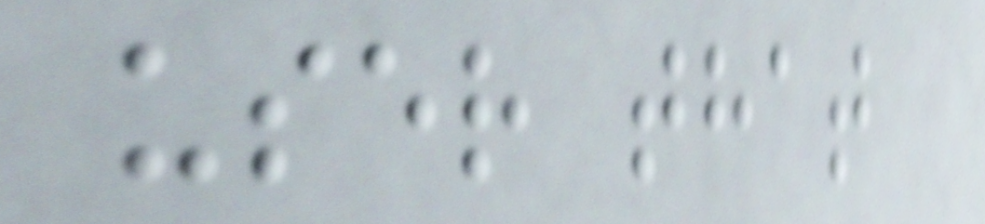user that
